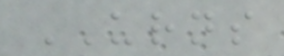URNS
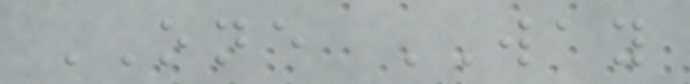ONE WAY
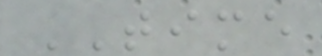TIME
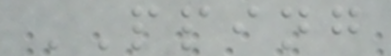PPING
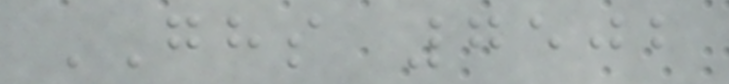GHS 7502
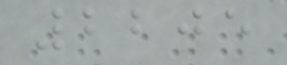2205
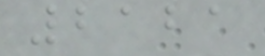2121
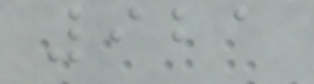921
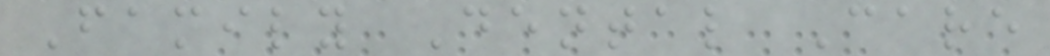Family Dental Care
